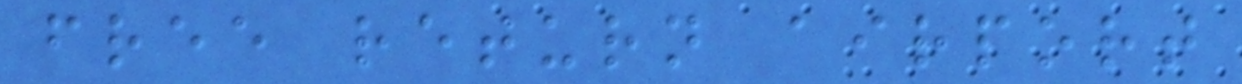free return airport
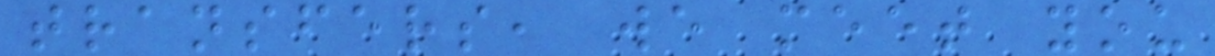transfers, we meet you
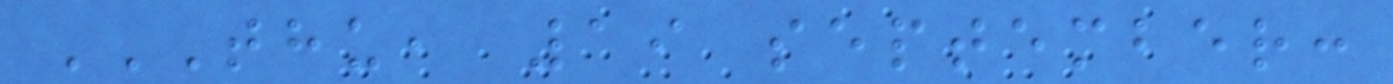THU, 19 SEPTEMBER:
